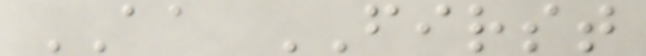AA FIRST
